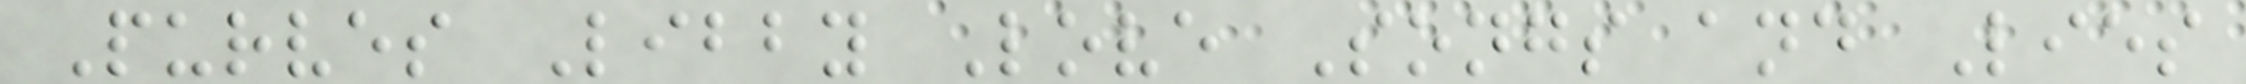Purves Libby Love Songs and Lies
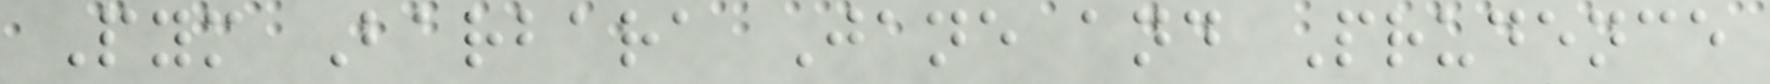Pym Barbara Jane and Prudence
